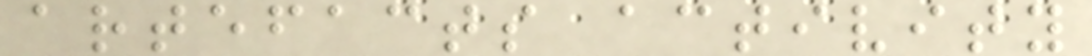artefacts activity
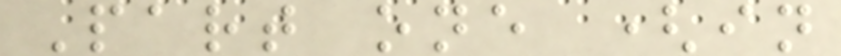Part one (in
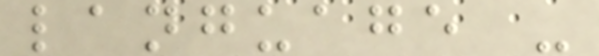language -
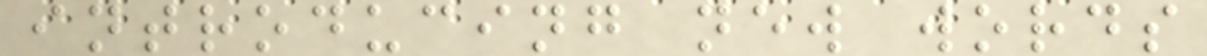introducing new words
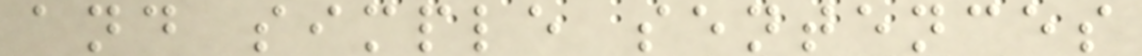and simple sentences
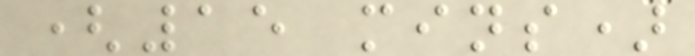(15 mins)
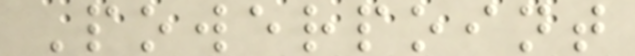Powerpoint
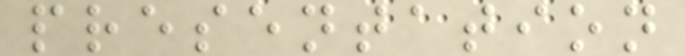presentation
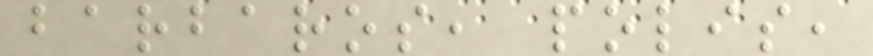barbaros, polis,
